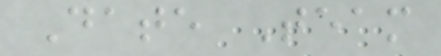Date Team
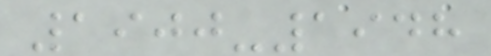1900-1948
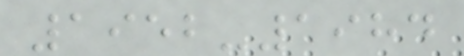1952-1984
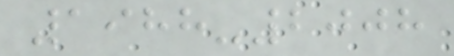1988-2008
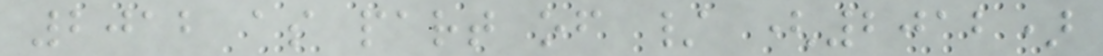2012 as part of / (2012)
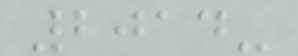2014-
